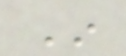In
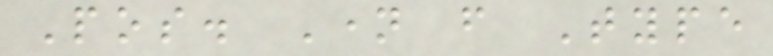Pos. Name from Type
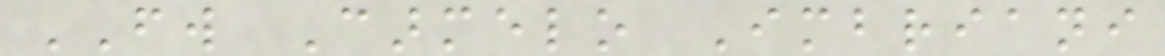FW Carmelo Imbriani
